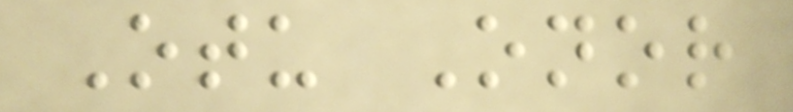Otu Onor
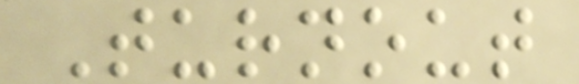Turnout
